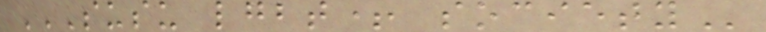SUSU LGBT+ SOCIETY
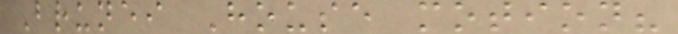Brunei House motion?
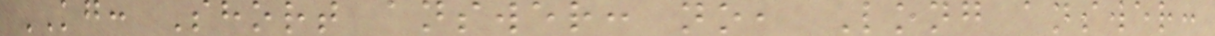KG: Short answer: no, Long answer:
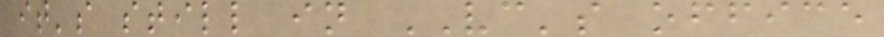it's still in VC's office
